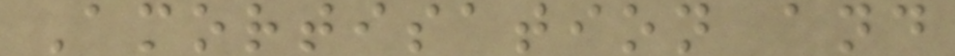Amortisation and
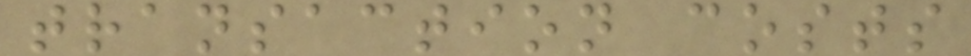transaction costs
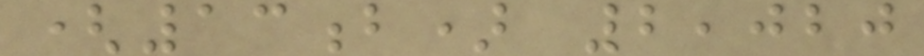(13b) 2,020
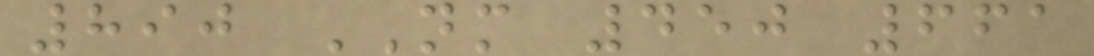890 NM 450 661
